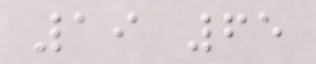19 65
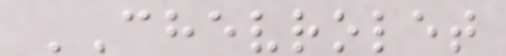CHEVROLET
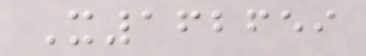X162659
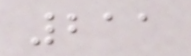211
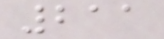211
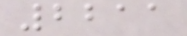2211
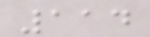114
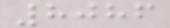8086
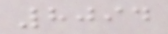8094
